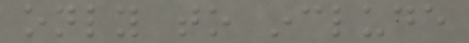only to include
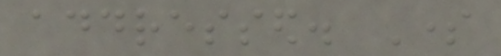addressed. Some
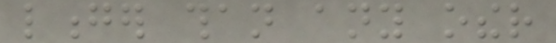longer than any other
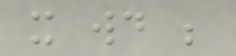it would be
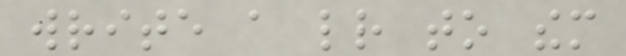write a letter to them
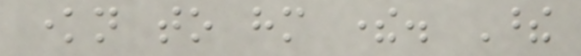known to him there. These
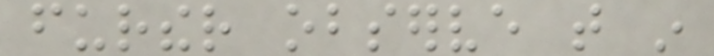further observe that in
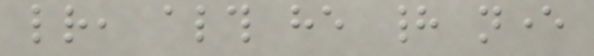letter, although he had never
